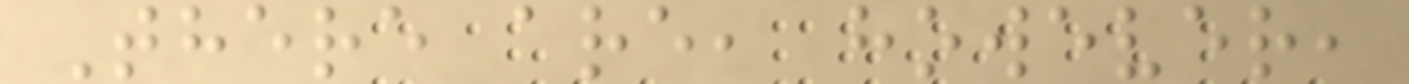There are, however,
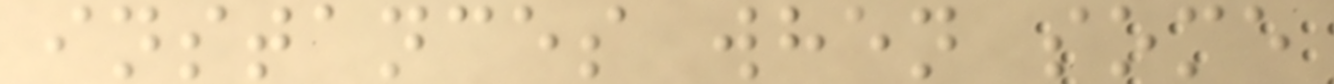instances when some
